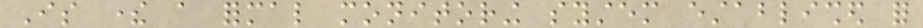Is there a formal monitoring system established for
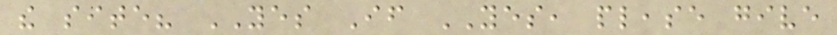the site? YES If YES, please give
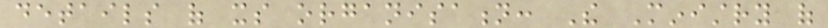details of its organisation: The Ministry of
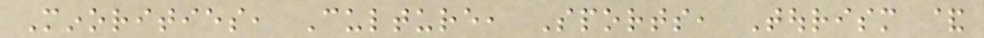Minorities, Culture, Sports, Tourism &
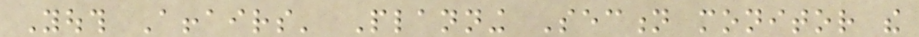Youth Affairs' Planning Section monitor the
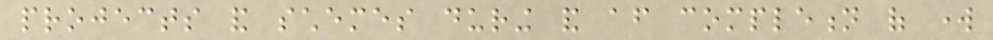projects and schemes during and after completion of work
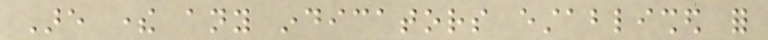Are there any indicators established for
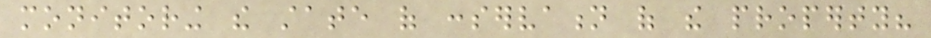monitoring the state of conservation of the property?
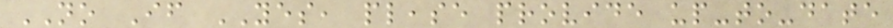NO If YES, please provide up-to-date
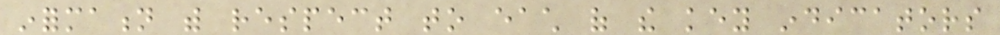information with respect to each of the key indicators
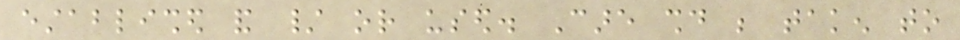established and / or used. Care should be taken to
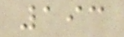193
